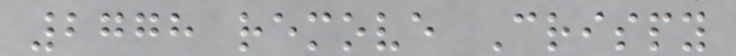2778 remove Crispy
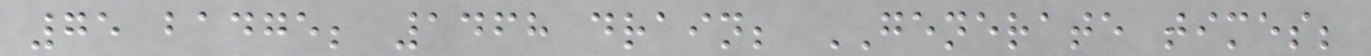75 badge; 1468 drain; GENERATE times;
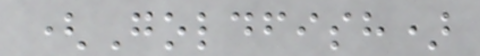(Goldfish)
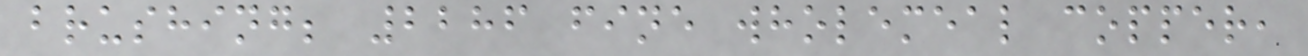brushing; 2286 fine wholemeal copper,
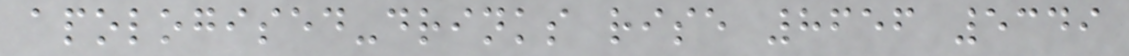apologised-drinks rise 8656 5349
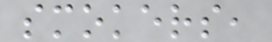smokers,
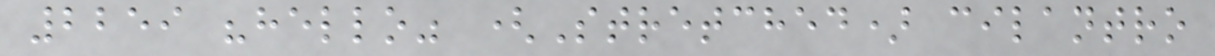2259 "hello" (Stretched) cilantro
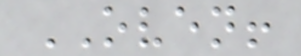OVEN!
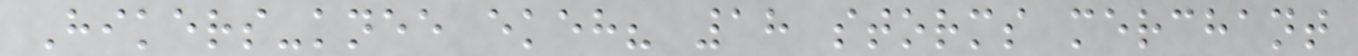Hikers-knee ekeh? 18 storms merchant
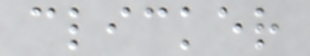clicker
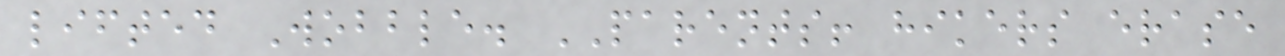lifted Wobble. PARENTS! hikers erase
